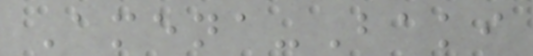Amena-Baki
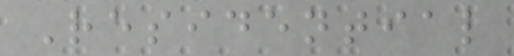Residential
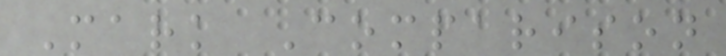Mark Comparison
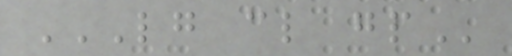LG CL GP
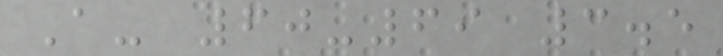A- 60-69 3.5
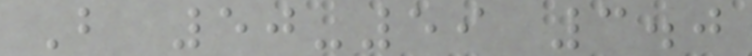B 50-59 3.0
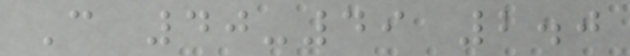C 40-49 2.0
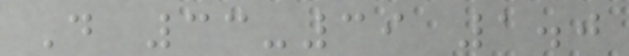D 33-39 1.0
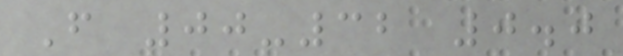F 00-32 0.0
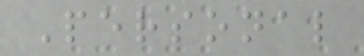Personal
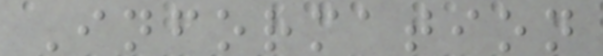Information
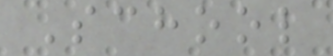School
